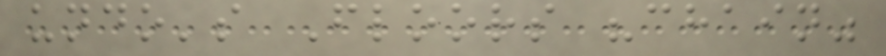undo's Floors "chain"
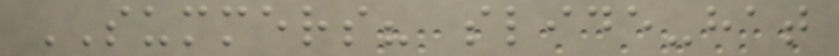SUMMERS? slide-hat
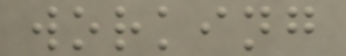working
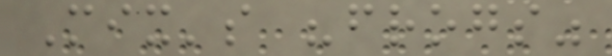Mix's "frogs"
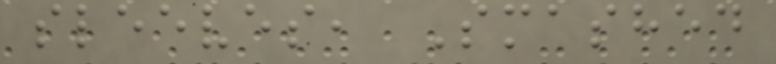sleeves, Smashed
